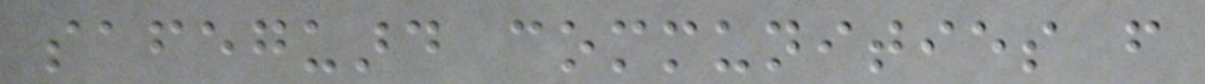safeguard communities from
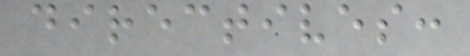directives:
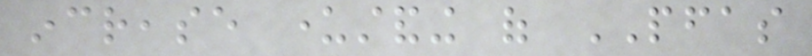increase understanding of PFAS
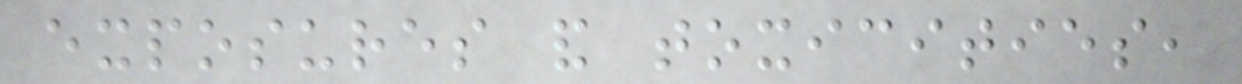exposures and toxicities,
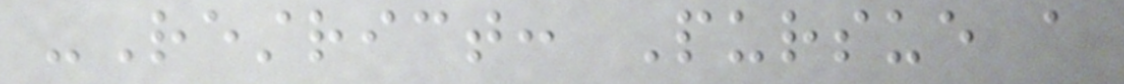-Restrict: Pursue a
